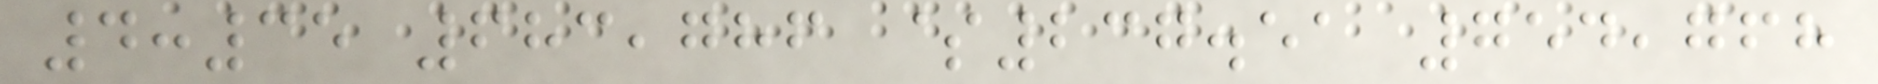4:35 683,786 $237.51 754,768
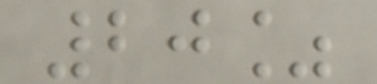20%
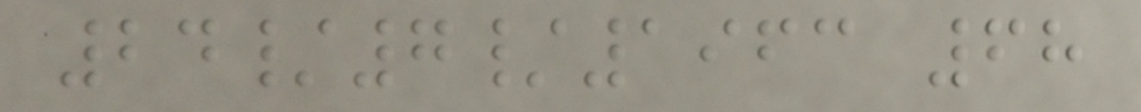24/7/1963 68
